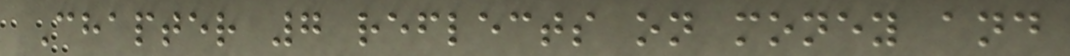Chapter 7 reflects on money and
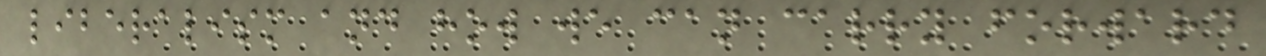liberalism and how we can carry forward
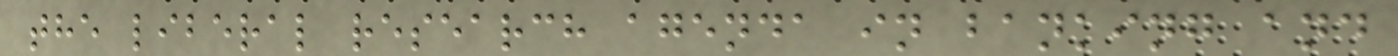the liberal research agenda in banking and
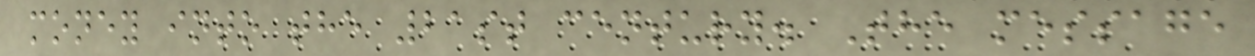money into the 21st century. The message
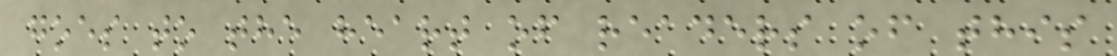goes to the heart of readers of this
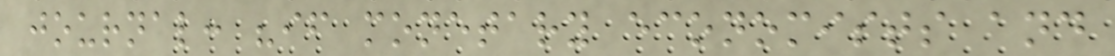journal: "if monetary economists and
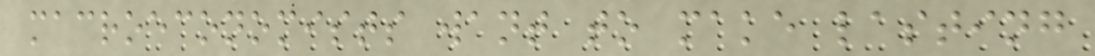macroeconomists want to make lasting
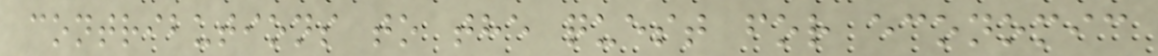contributions to the quest for economic
